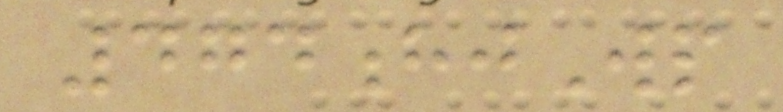474hjWp
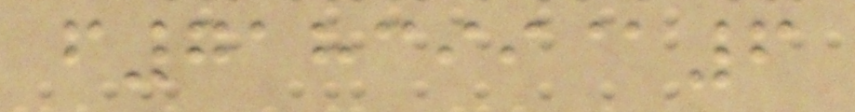f718399@6
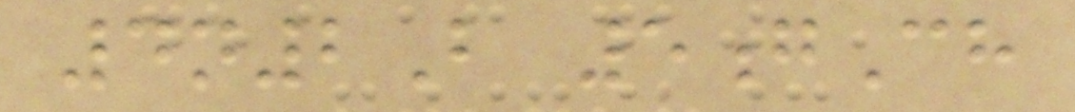4n2B 5gCh
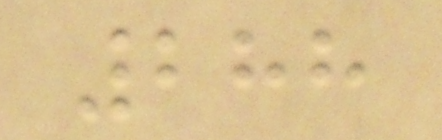288
